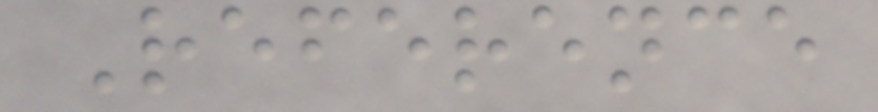Reference
